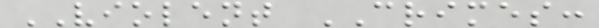VIOLENT CRIMES:
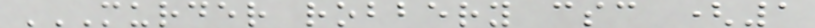MURDER ROBBERY CSC (1
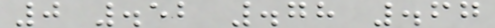0 .52 .78 .67
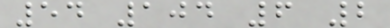54 104 6 2
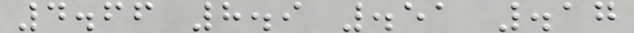4.66 8.9 .51 .17
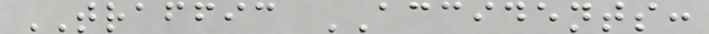TRAFFIC ACCIDENTS:
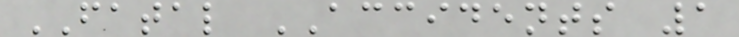FATAL ACCIDENTS 1
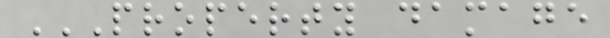PROPERTY DAMAGE
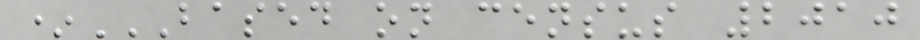*BASED ON CENSUS 2010
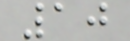10
